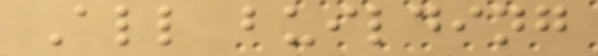All building
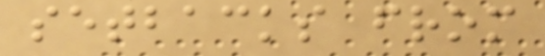setbacks from
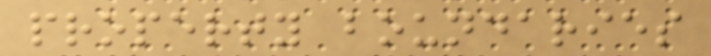property boundaries
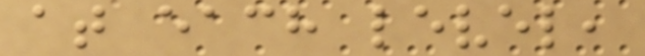at each level,
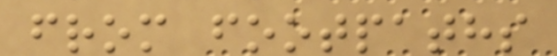from footpaths
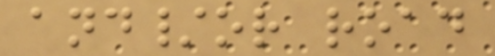and/or road
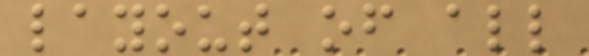layout of all
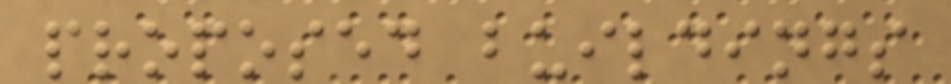proposed buildings
